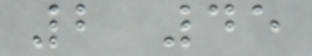2 45
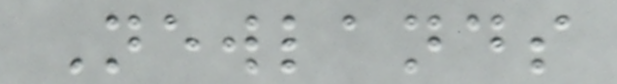Newlands
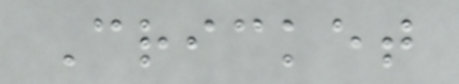Cricket
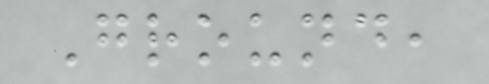Ground,
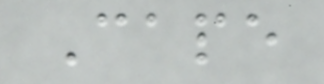Cape
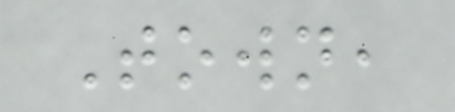Town,
